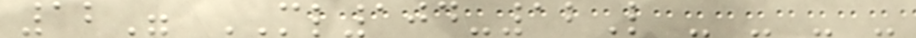12" ML104-12L - - - -
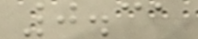0.31
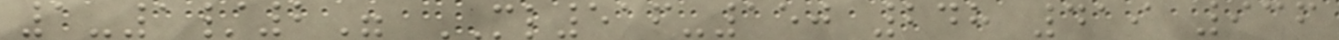1-1/2" ML516-150 248 419 936
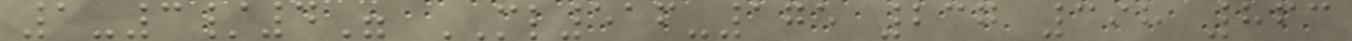1-3/4" ML516-175 237 398 863
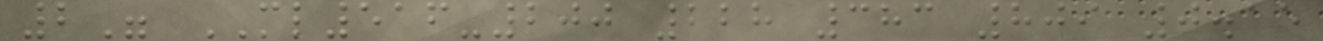2" ML516-200 228 383 809 0.15
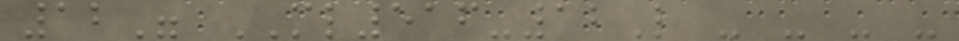12" ML516-12L - - - -
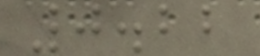0.22
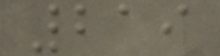219
